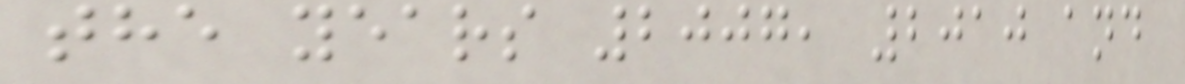the years 2007, 2010 and
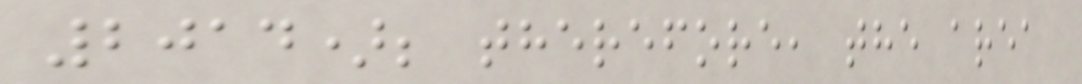2014); therefore, the area
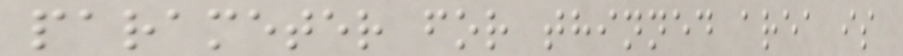parameter for thinned area is
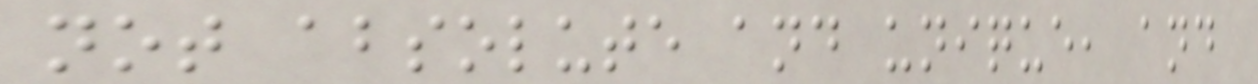not absolute and unique, and
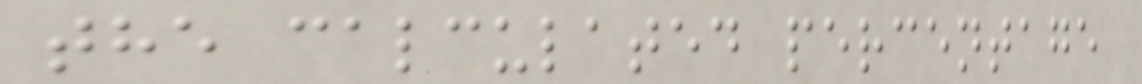the calculated percentage
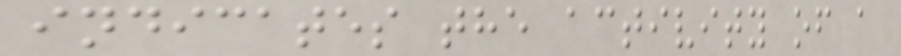indicates the activity of a
